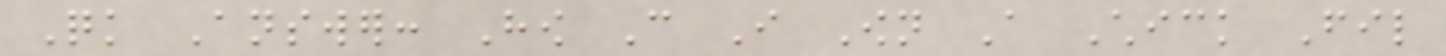Quick Answer: How Can I Own A Chick Fil
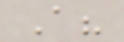A?
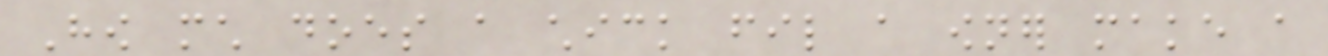How much does a chick fil a owner make a
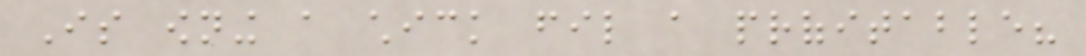Is owning a chick fil a profitable?
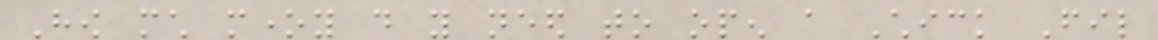How much money do you need to open a Chick Fil
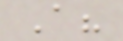A?
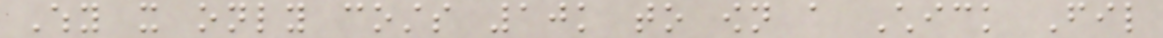Why it only costs 10k to own a Chick Fil
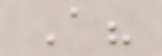A?
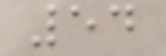54
